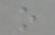o
